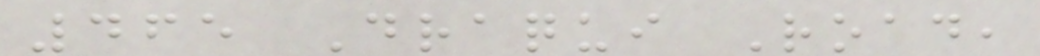465 Draqui Road,
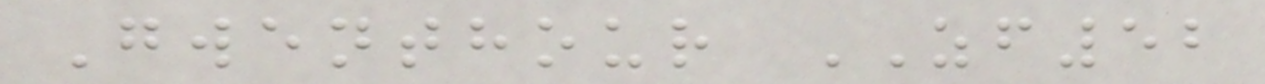Gwenthour ZF52
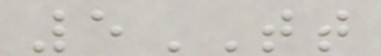5TT
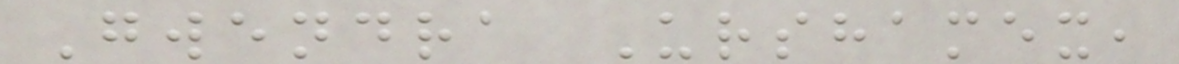Gwendra Urshamex,
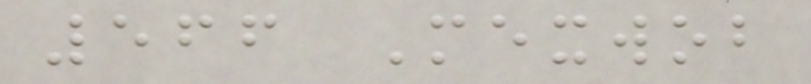566 Mexwob
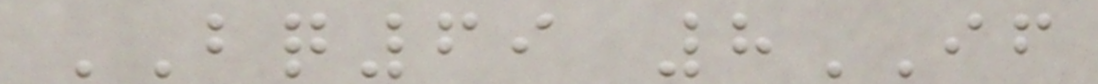BQ69 8IF
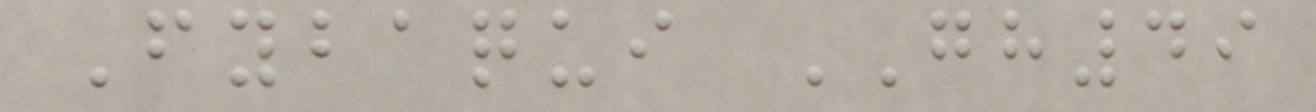Fybaqui GH49
